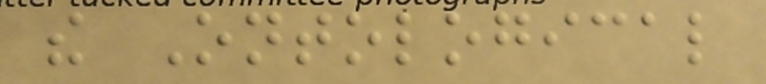the Ontological
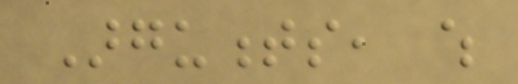Arguments, which
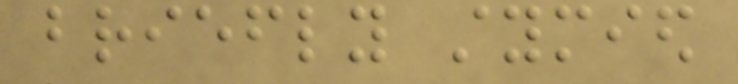briefly stymied
